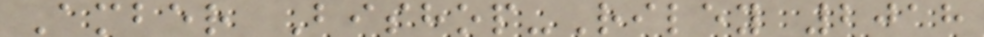Amber Bishop-Riley 2018
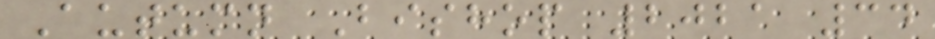Autumn Bishop 2021 34
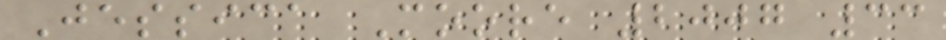Jessica Moore 2007 33
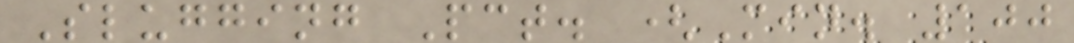Slugging Pct. (Min. 100
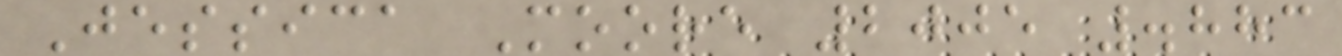Jessica Moore 2005 .883
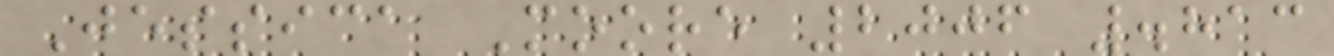Jessica Moore 2006 .813
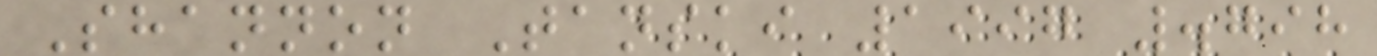Shannon Tanski 1997 .798
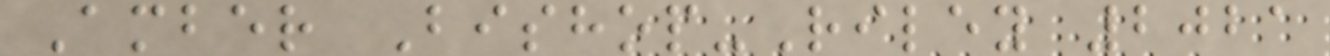Amber Bishop-Riley 2021
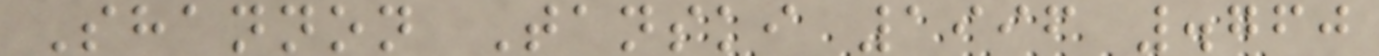Shannon Tanski 1996 .760
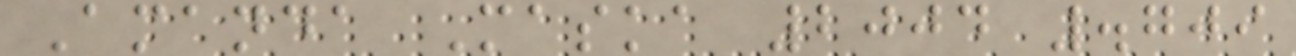Amanda Maska 2004 .709
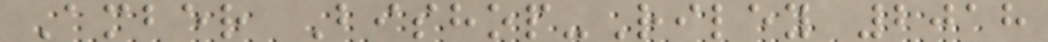Amber Bishop-Riley 2018
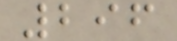296
